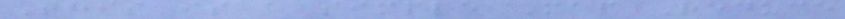This is a simple Map Reduce
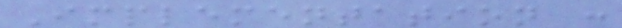Implementation :
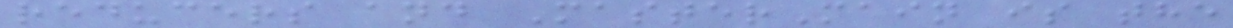reducers and MasterMain is the
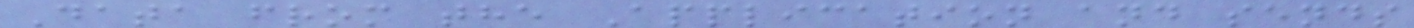Data from the Application and sends
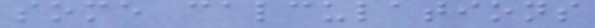some calculations
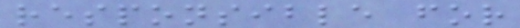responsible for
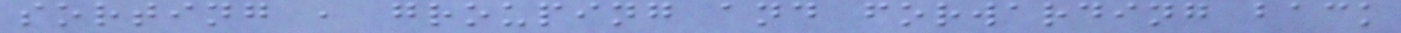sorting , grouping and forwarding back
